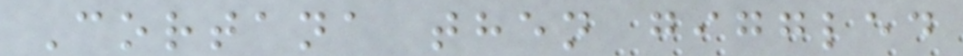Cortana then giggled
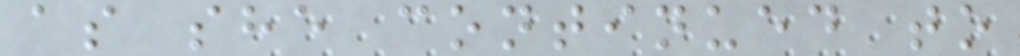as she continued to
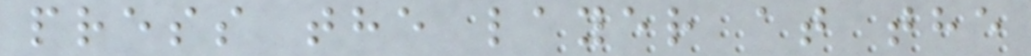press the layer at the
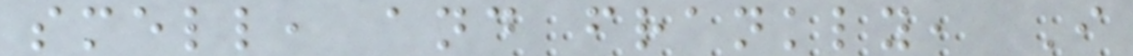smell, and frankly, I
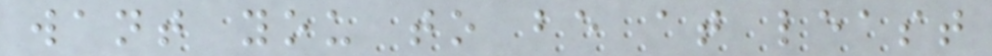want you to be at least
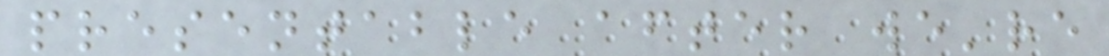presentable after we're
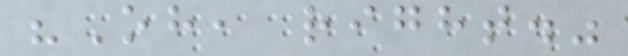"Oh, right."
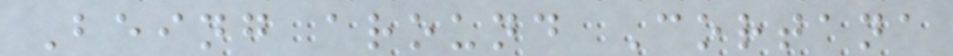Being around Cortana
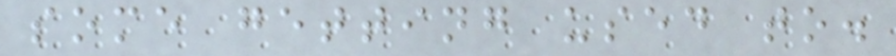some getting used to.
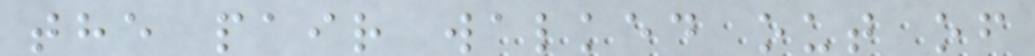the pair walked out of
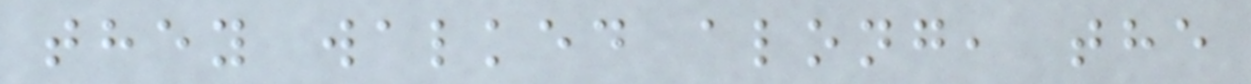they walked along, the
